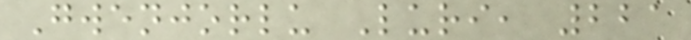Gwenjorlu Luri, 221
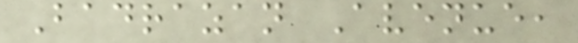Badrazan Avenue,
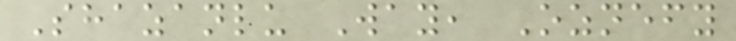Shazanlu Way, Oznefy
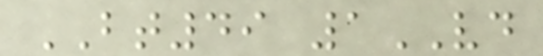BT49 1VD
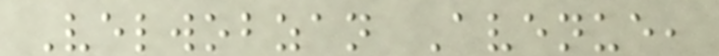Velwobzan Avenue,
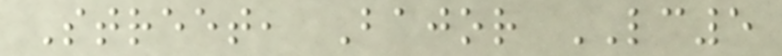Street, Bajor LC5
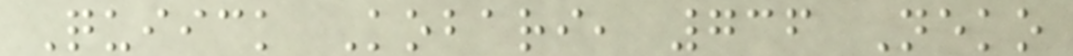Quiick Kobari, 736 Neko
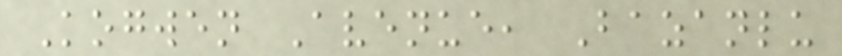Kogwen Avenue, Bazanlu
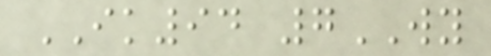IK94 7WY
